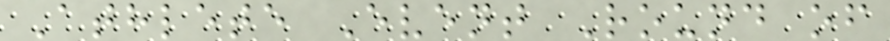Athlete Event Round of
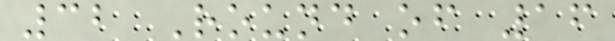32 Round of 16
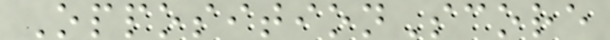OppositionScore
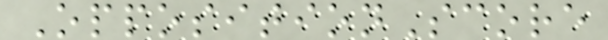OppositionScore
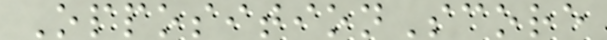OppositionScore
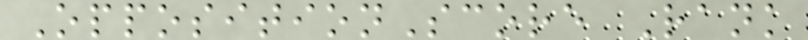OppositionScore Rank
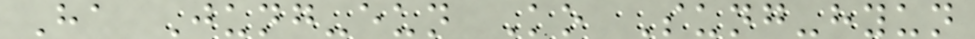Ha Jung-eun Ko Sung-hyun
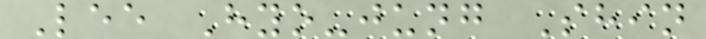Lee Hyo-jung Shin
